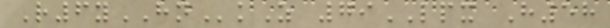R6yHNkZ 79LPX H58
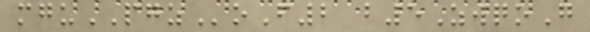mguPGZoF2 b5ZwqoG
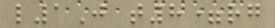l1J t8=rg
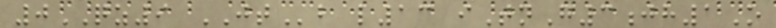0QZ9 JTb l13 iTnG3jh1O
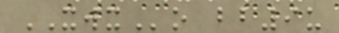XWXo bb9u
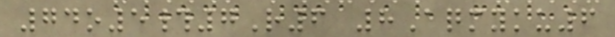74o5#7R6 8Aqmyku6
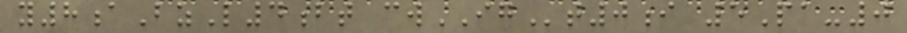y8aBzL4bt cwIGt0i 5Pa-0
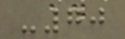-70
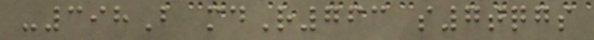-398B mdR763 s7tqgs
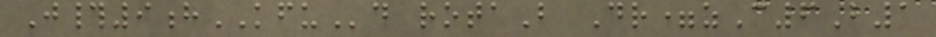J#9hKFUd rotaB Dr=zC6B1
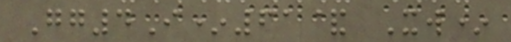Gg4I*61& Xw*
